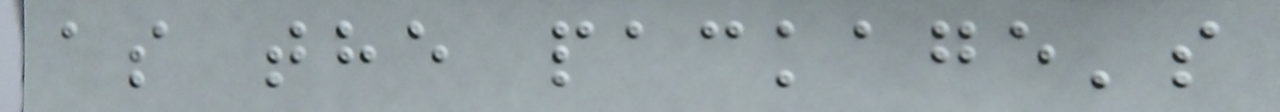as the package's
